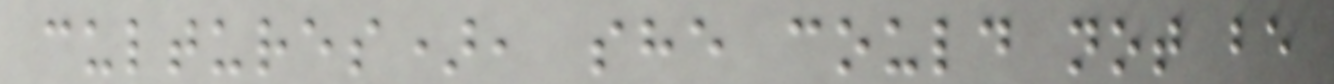cultures), she could not be
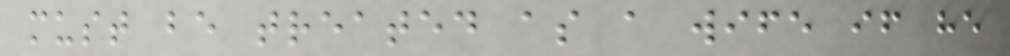must be treated as a wife if he
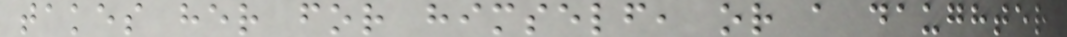takes her for himself, or a daughter
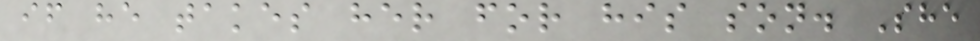if he takes her for his son. She
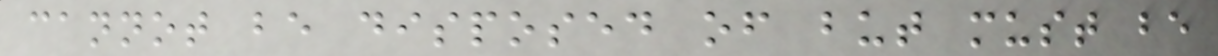cannot be disposed of but must be
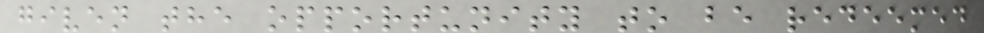given the opportunity to be redeemed
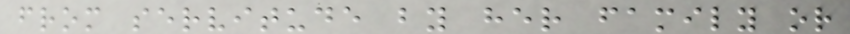from servitude by her family or
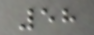58
